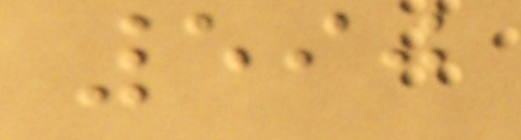590
